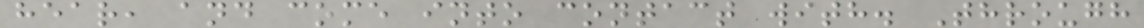hear, and come into contact with. Through
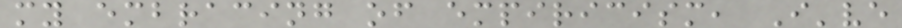my embracing of empiricism, I've
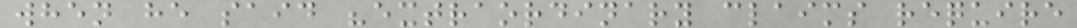when he said "extraordinary claims require
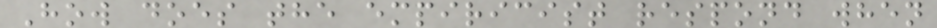How does the empiricist respond when
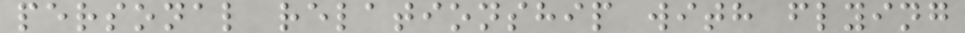personal relationship with flying
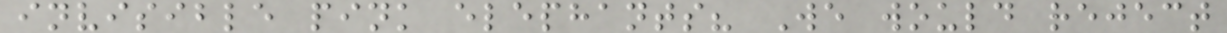invisible pink elephants? We would reject
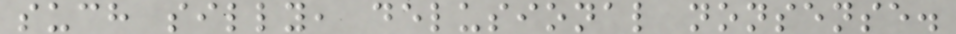such silly, delusional nonsense.
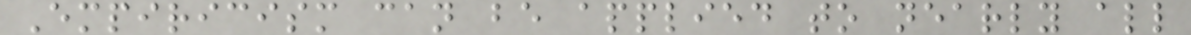Empiricism can be applied to nearly all
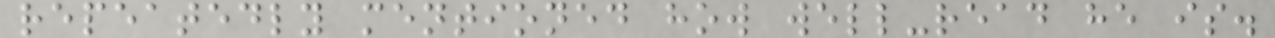repeatedly mentioned how well-read he is.
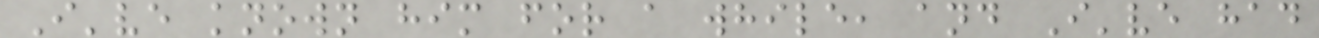I've known him for a while, and I've had
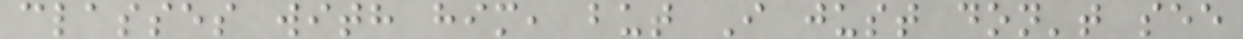classes with him, but I just don't see
